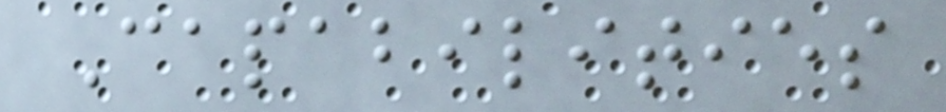Capabilities
